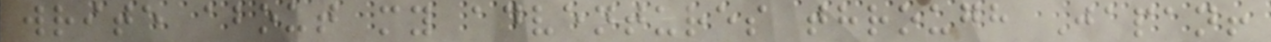write about my adventures through Japan!
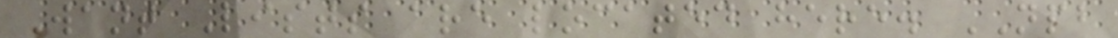Want Lists are located here. NPB
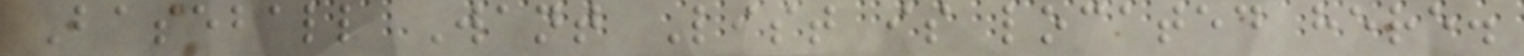Baseball Want List is located here.
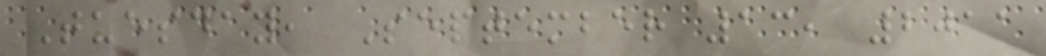Tuesday, September 13, 2011
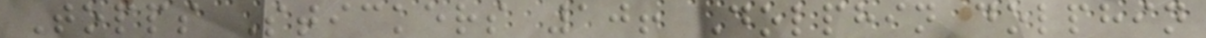Topps Stickers 10! Dolphin dolphin
